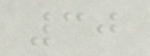30
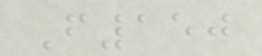F150
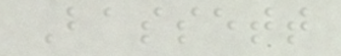Bassett
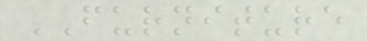FURNITURE
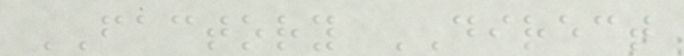FACTORY DIRECT
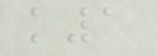k1
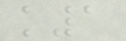k1
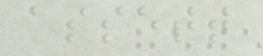assett
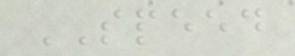SPEED
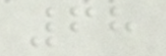68
